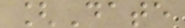[Date
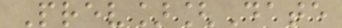Prev][Date
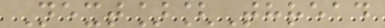Next][Thread
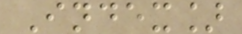Index]
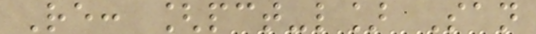Re: [pct-l] San
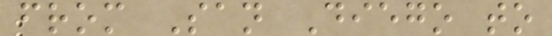from San Diego to
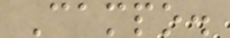Campo.
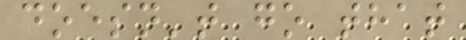doesn't go that
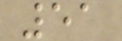51
